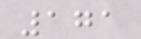171
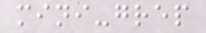mini-grep
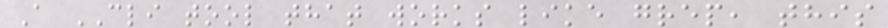A CLI tool that works like grep, this
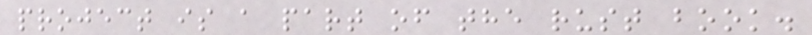project is a part of the rust book.
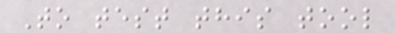To test this tool
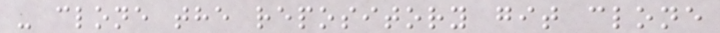- clone the repository git clone
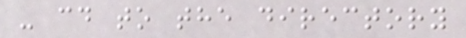- cd to the directory
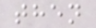then
